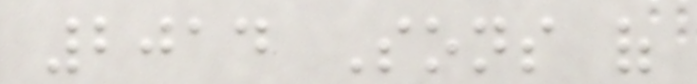2014 Sons of
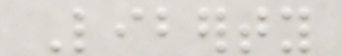Liberty
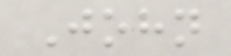John
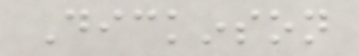Dickinson
